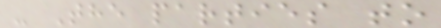- The parties to
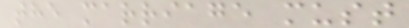the marriage must
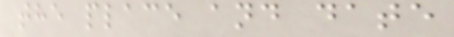the place and date
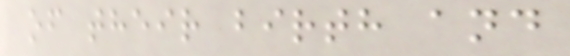of their birth and
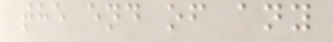the end of any
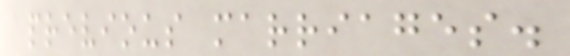previous marriages.
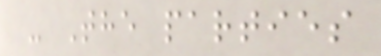- The parties
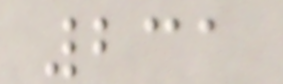231
